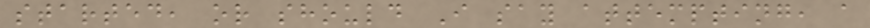started, or should I say attempting, a
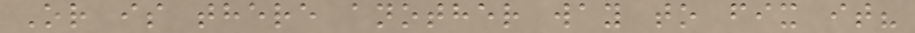Or is there another way to fix it?
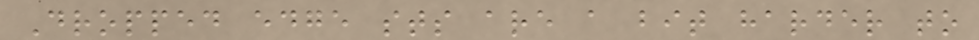Dropped edge sts are a bit harder to
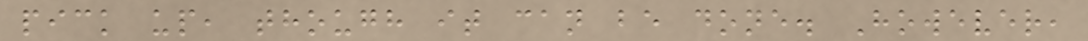pick up, though it can be done. However,
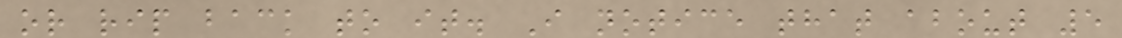or rip back to it. I notice that about 5
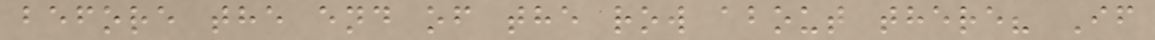before the end of the row about there? If
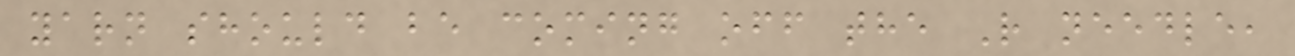yarn should be coming off the R needle,
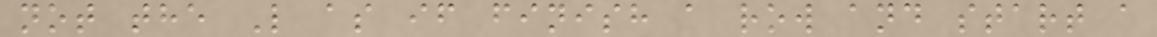not the L as if finish a row and start a
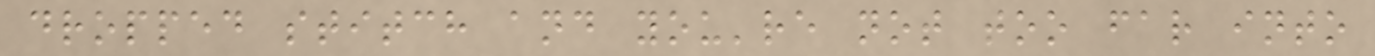dropped stitch and you're not too far into
